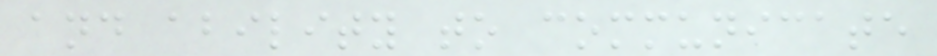and ability to communicate
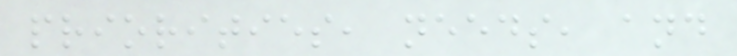priorities, needs, and
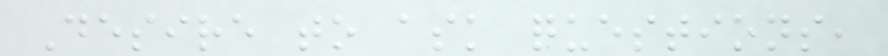Desire to ask questions,
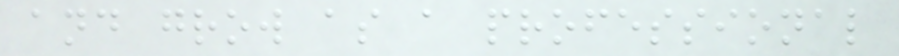and grow as a professional
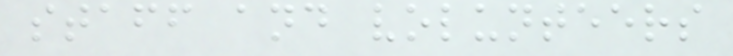staff and volunteers
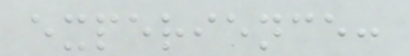experience:
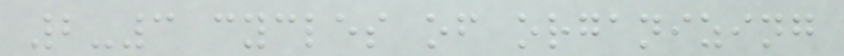2-3 cycles of organizing
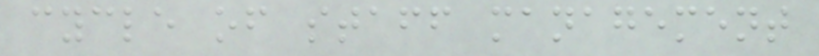cycle of staff management
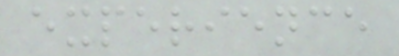experience
